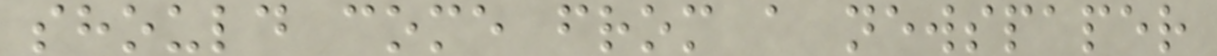should come from a newspaper
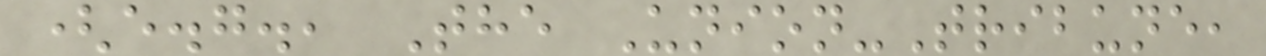(e.g., The Union-Tribune,
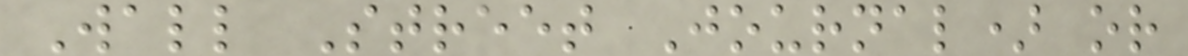Wall Street Journal) or
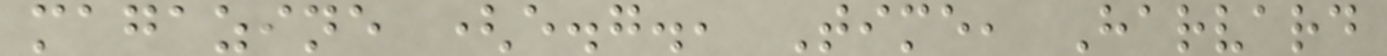magazine (e.g., Time, Harvard
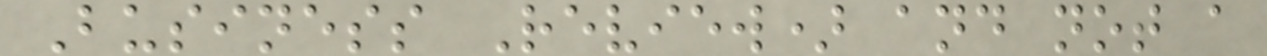Business Review) and not a
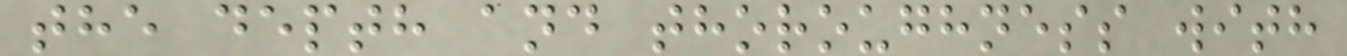the depth and thoroughness with
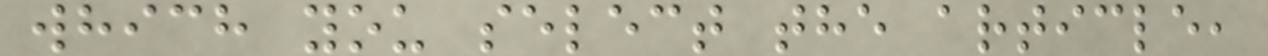which you select the article,
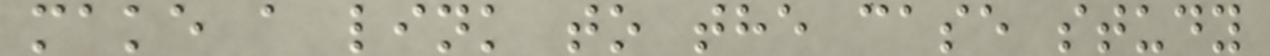make a link to the case study
